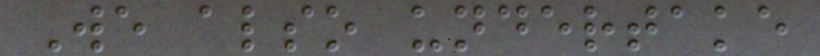We also undertake
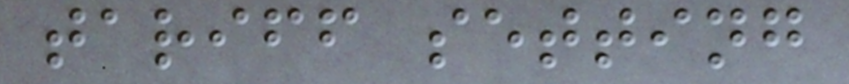tariff setting
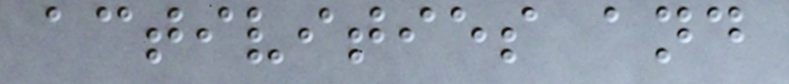activities and
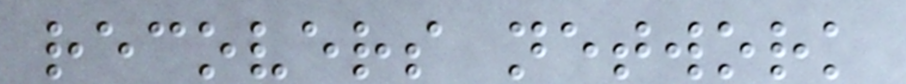recovers network
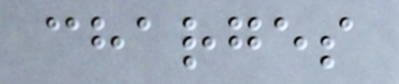charges
